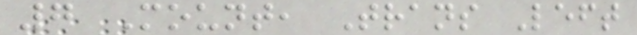7 Mount, Trans Left
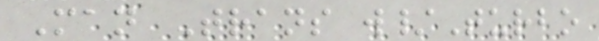Man Trans w/Turbo
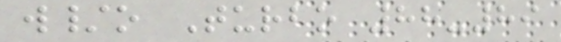w/o Turbo 88-89
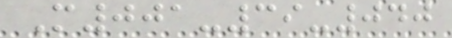M001-39-040
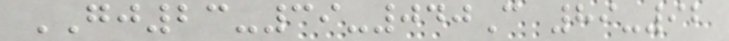GJ23-39-040C 89-92
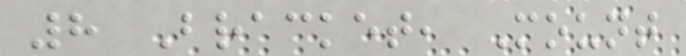8 Bracket, Mount
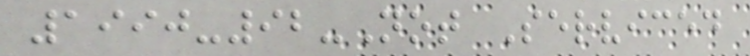1990-92-Not Serviced
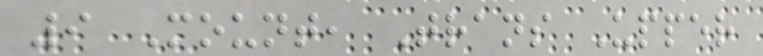9 Mount, Trans Upper
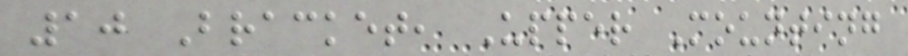10 Bracket, Upper Mounting
